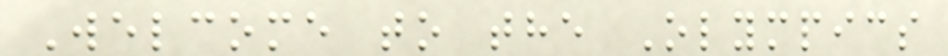Welcome to the Olympics
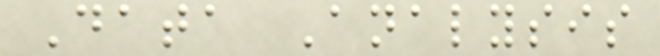Data Analysis
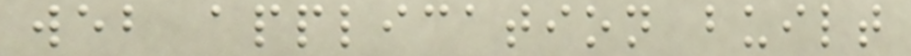web application built
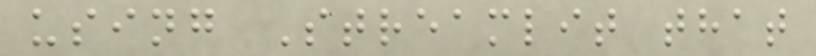using Streamlit that
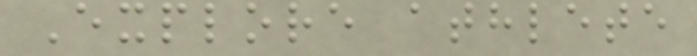Explore athlete
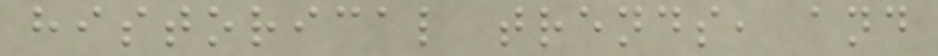historical trends, and
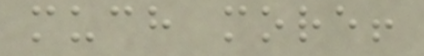much more!
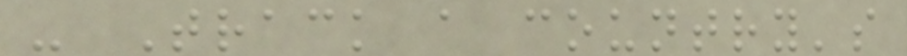- Track a country's
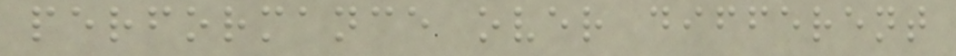performance over different
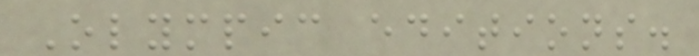Olympic editions.
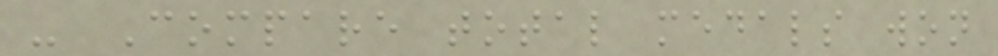- Compare total medals won
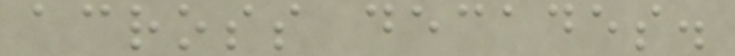across decades.
